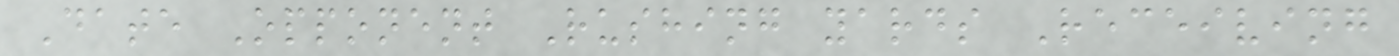Date Opponent Rushing yards Receiving
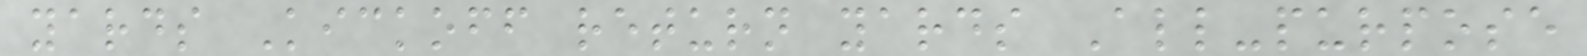yards Kickoff return yards All-purpose
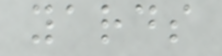yards
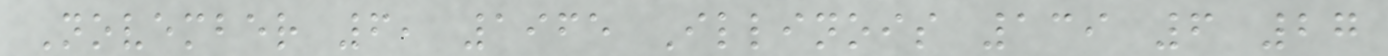November 6, 1965 Illinois 139 6 27
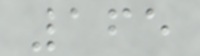165
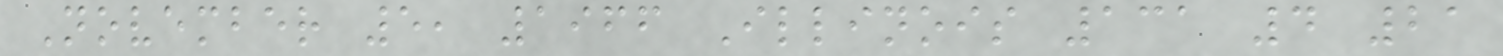November 5, 1966 Illinois 131 4 21
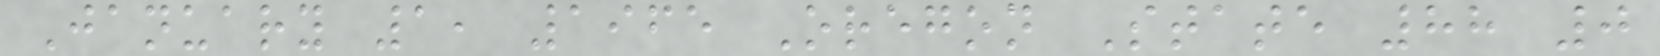January 1, 1965 Oregon State 88 0
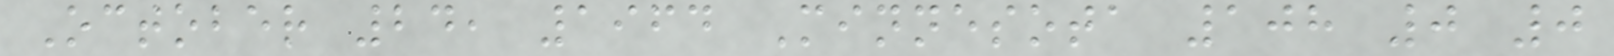October 24, 1964 Minnesota 108 0 0
